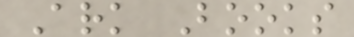Ark Books
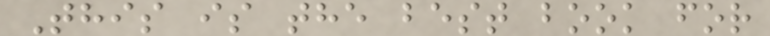This is the best book for
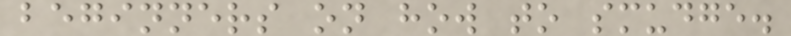beginners on how to smudge.
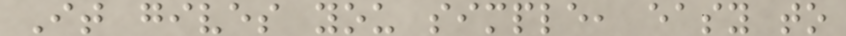It gives you simple, easy to
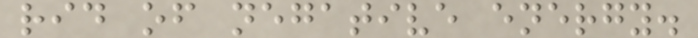rid of negative energy.
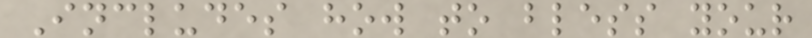Includes how to bless your
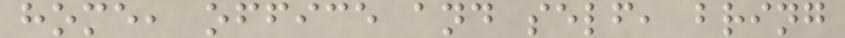home, office and self, bring
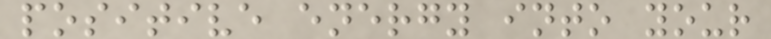positive energy into your
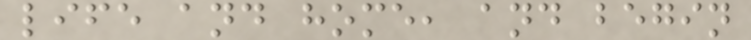life and home, and begin
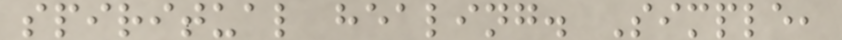spiritual healing. Simple,
